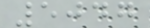5047
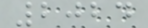2024
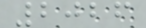2026
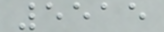5515
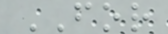FOR
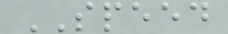SPEED
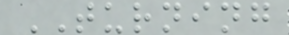TURNING
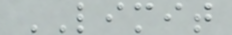LIMIT
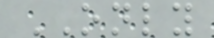ONLY
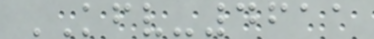KFV-4611
